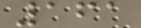161
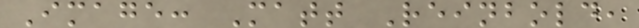Image: Matt Reinbold,
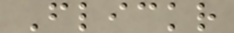Flickr
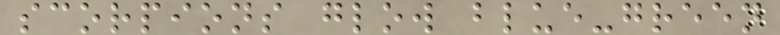scorpions glow blue-green
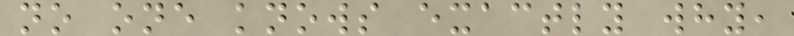no one knows exactly why,
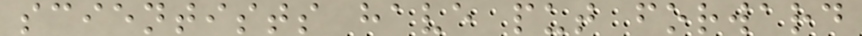scientists have put forward
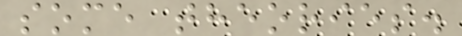some theories.
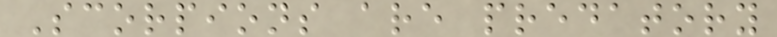Scorpions are predatory
